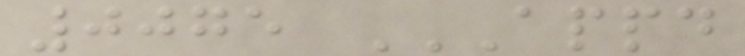0075 APPD
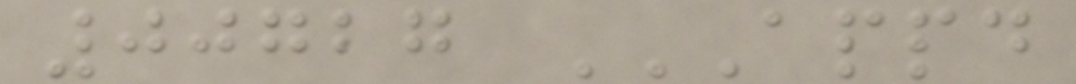00727 APPD
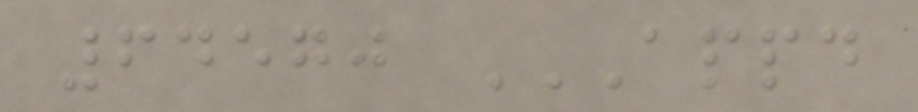64570 APPD
